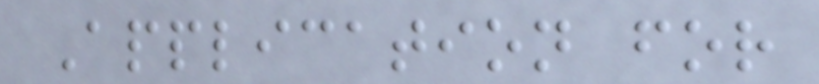Application for
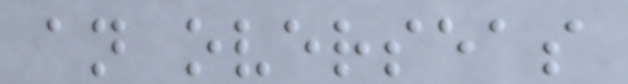an overseas
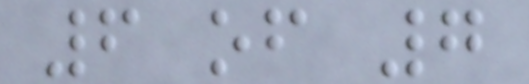6 of 7
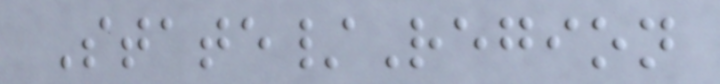State/Region
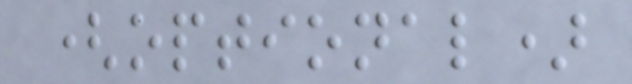(optional)
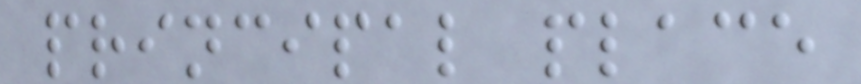principal place
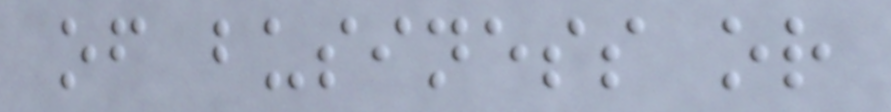of business or
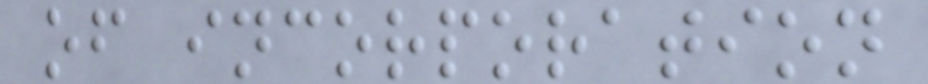of incorporation
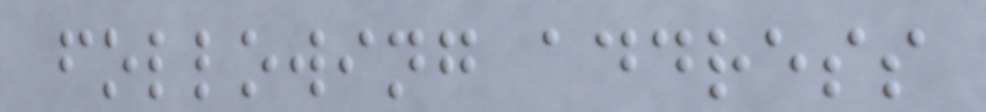following address
